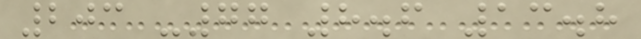203 -77 8.6 13.8
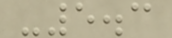-5.3
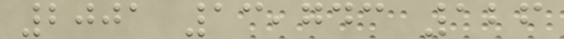2001 13,743 126
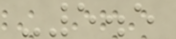-5.5
